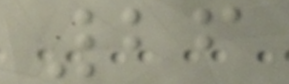26
